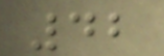42
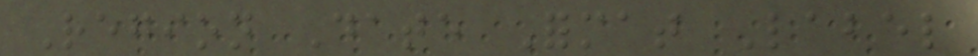Region Date Format Label
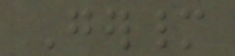Germany
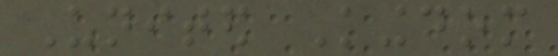United Kingdom
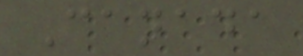Canada
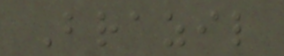Brazil
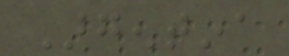Argentina
